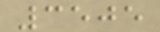3505
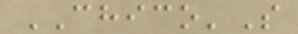CHICO'S
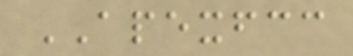APEXFCC
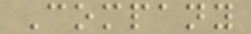Company
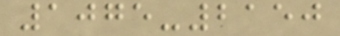1075-2150
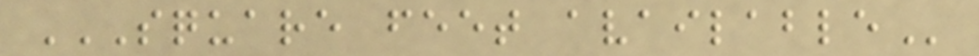SQUARE FEET AVAILABLE
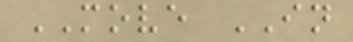MOVE IN
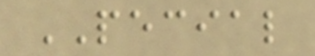PECIAL
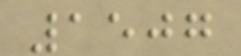1507
